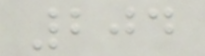204
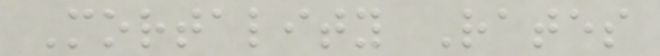Mortality Rates
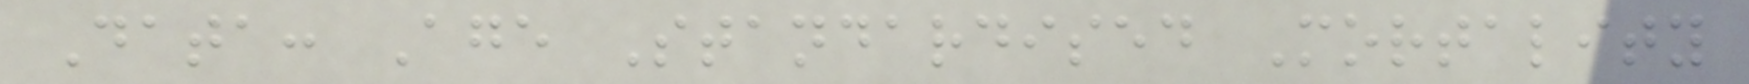Data: Age Standardised Mortality
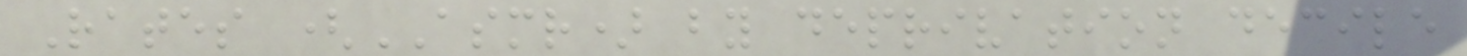Rates (ASMR) by deprivation decile
